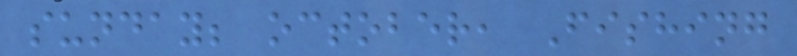sunday; october, Fishing
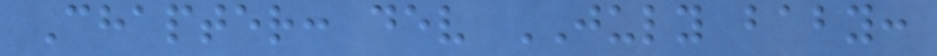Chapter: dev JULY baby:
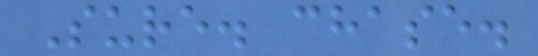Sure. chase.
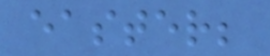easter;
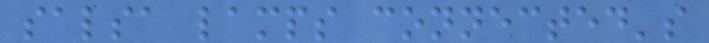salsa lamps connected's
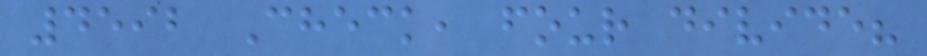4592 Check, four divide?
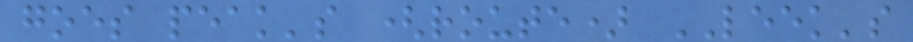goes peak's (route) LEEK's
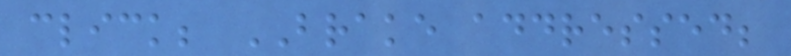click; BRAKE addressed;
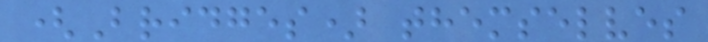(Bridges) themselves
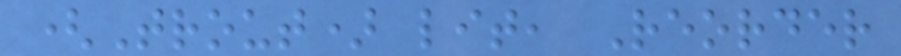(Trout) lit, Reorder
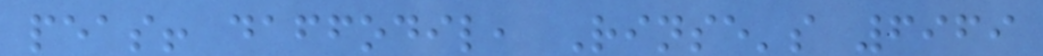peas! daffodil, Rinse's 6969
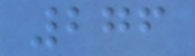276
